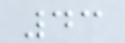43
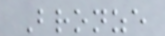Bronze
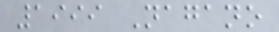1999 Nagano
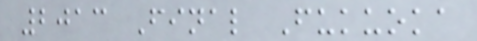2013 Final Fukuoka
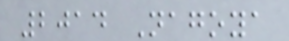2014 Nagoya
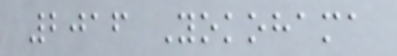2016 Yokohama
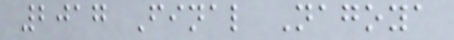2017 Final Nagoya
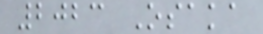2023 Osaka
